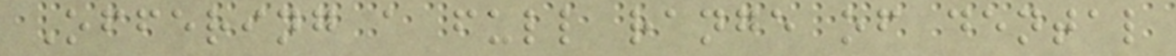Offering a full range of dental
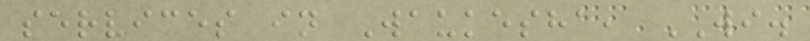services in Waukesha, WI.
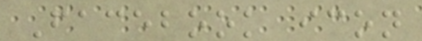Facebook icon
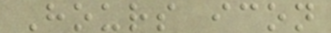Hours icon
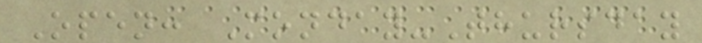Open: Monday-Thursday
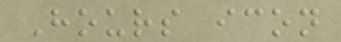Hours icon
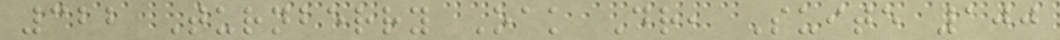322 Turnberry Oak Dr, Suite 100
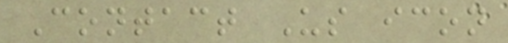Contact Us icon
